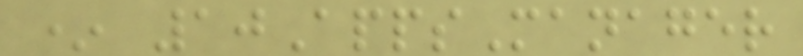* 10AppsManager
